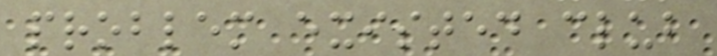problem existed club
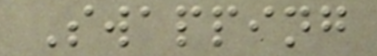Swapping
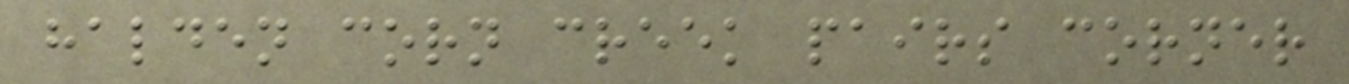halden corn creek pairs corner
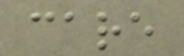care
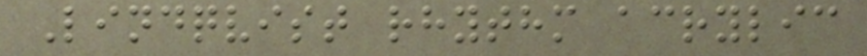Lindqvist rhythm acrylic
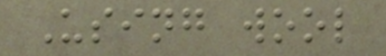Using wool
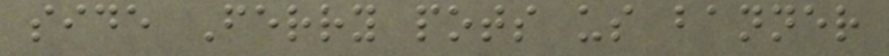side Ferry pots us banner
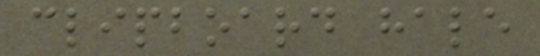clipboard hale
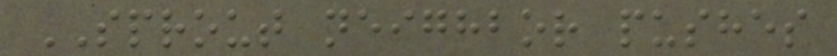SPROUT neighbor pushes
